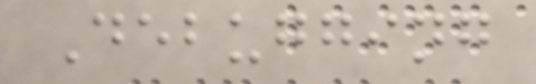Debugging
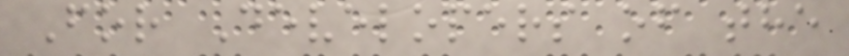For Developers of the
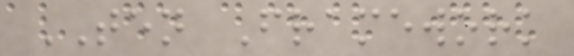TEN Framework
